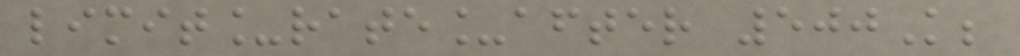limit_rate_after 500K;
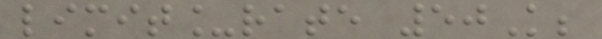limit_rate 50K;
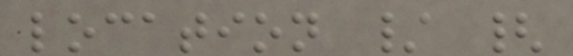location / {
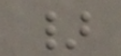}
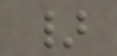}
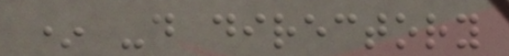* -d directory
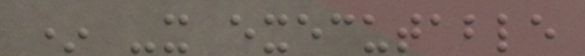* -x executable
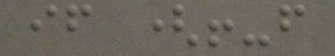if (!-f
